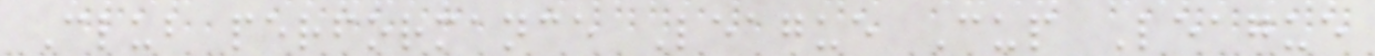Club performance League Cup League
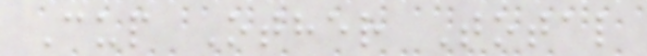Cup Other Total
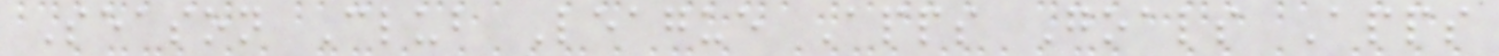Season Club League Apps Goals Apps
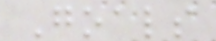Goals
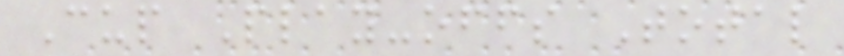Cup Play-offs Total
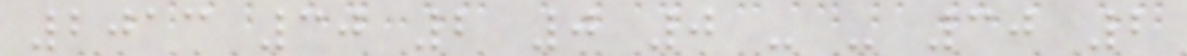2013 30 2 0 0 - - 30 2
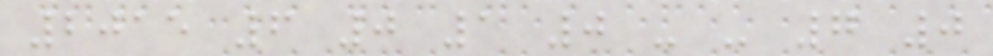2015 6 0 1 0 - - 7 0
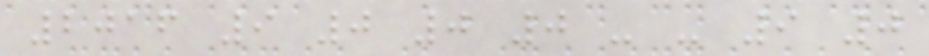2016 9 0 0 0 - - 9 0
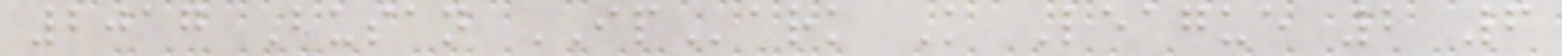2017 Busan IPark K League 2 6
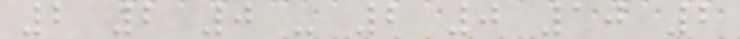2 2 0 - 2 0 10 2
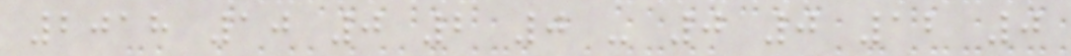2018 10 0 2 0 - 0 0 12 0
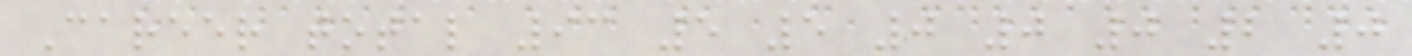Career total 93 5 5 0 0 0 2 0
